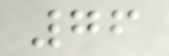76
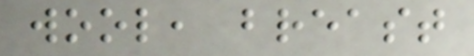wool, breast
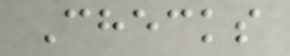Checks
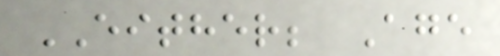EITHER; Age
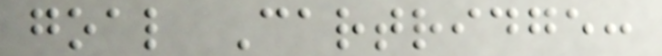goal Cartridge:
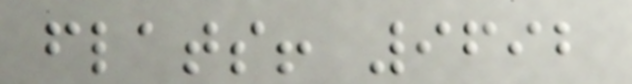flats! 9692
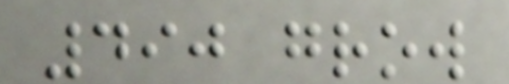490 grow
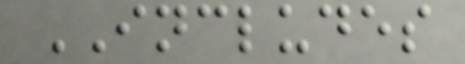INCLUDES
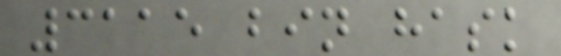3115 bin hask
